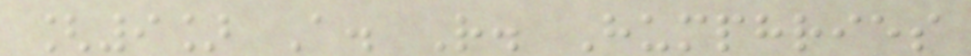[9] A. R. Humphries
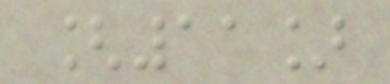[11]
